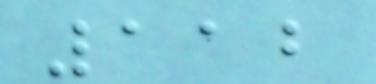112
